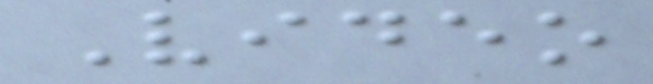Video
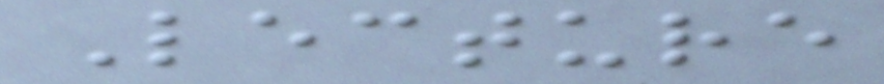Lecture
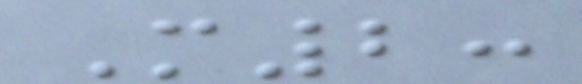M2:
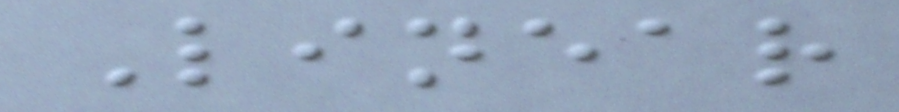Linear
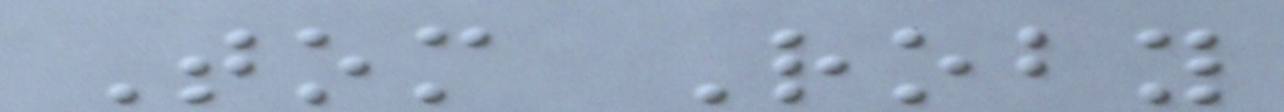Tom Roby
